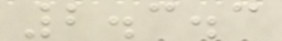2.3.3
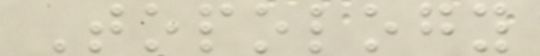Topology
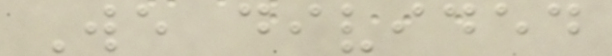We divided
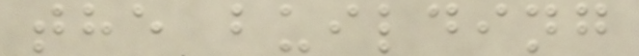the building
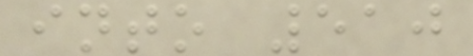into 510
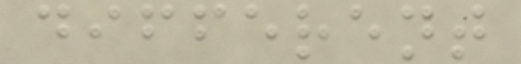different
